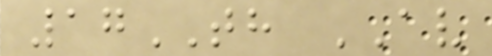17TH AV
